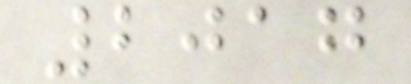2017
